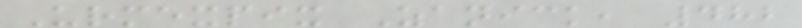Urmexpix Zanick, 482
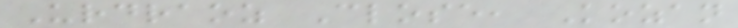Urdraoz Close, Kozan
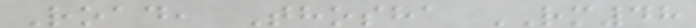Road, Thosha RM48
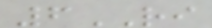6RI
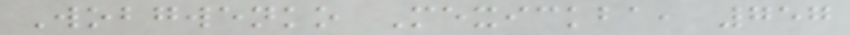Wobgwenko Mexickba, 757
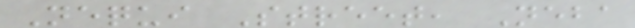Nequi Street, Neba
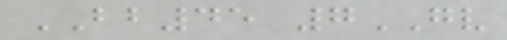BB45 7GV
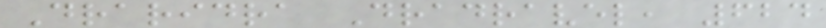Draridra Dradravel, 624
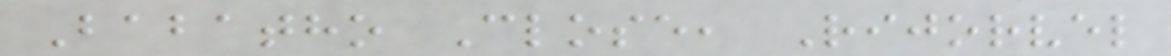Babatho Close, Rijorvel
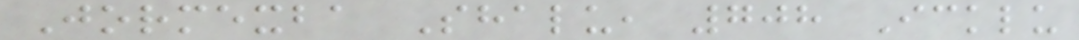Jormexba Shalu, 708 Icklu
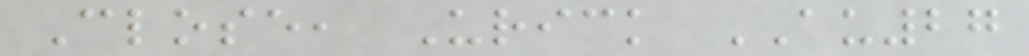Close, Urick AU27
